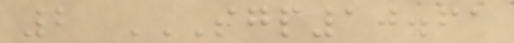2 SGP10.61
